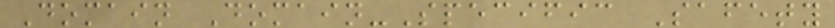Domain Domain-Specific Safety
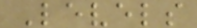Levels
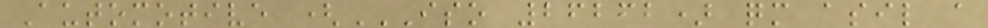Automotive (ISO 26262) QM ASIL A
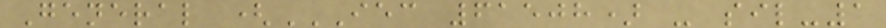General (IEC 61508) - SIL-1
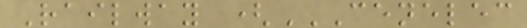Railway (CENELEC
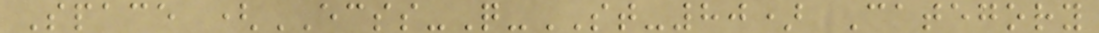Space (ECSS-Q-ST-80) Category
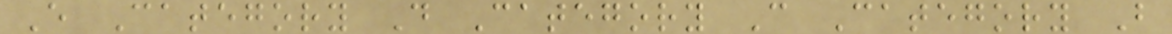E Category D Category C Category B
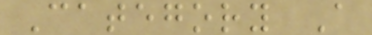Category A
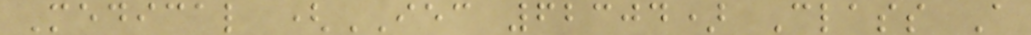Medical (IEC 62304) Class A
